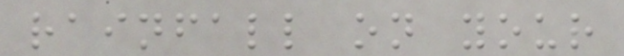rainfall on your
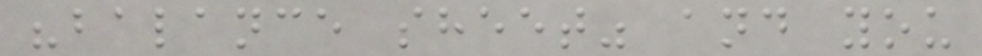"balance sheet" and you
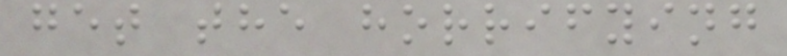get the horrifying
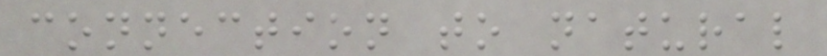connection to natural
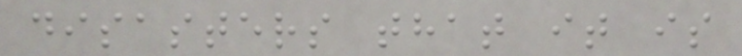disasters that it is
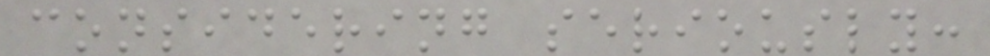considering seriously:
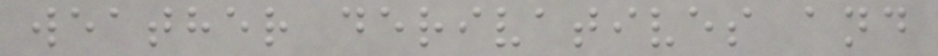weather derivatives and
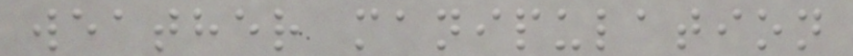weather manipulation
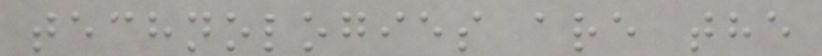technologies are the
